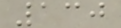130
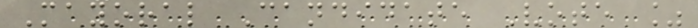Mayoral Candidate Vote %
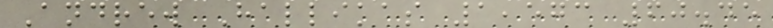Andrew Hallikas 1,573 60.45
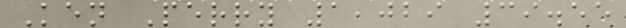Ken Perry 1,029 39.55
